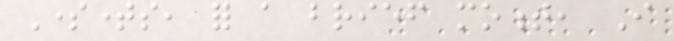Sometimes, for a brief moment, I
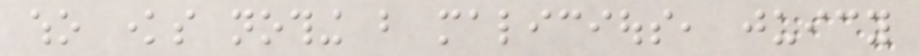who knows nothing but malicious, juicy
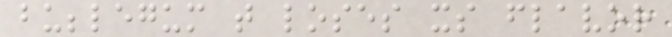bubblegum that loses its flavor
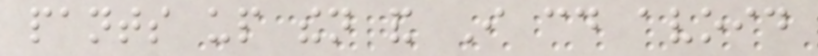pants up then and I could avoid
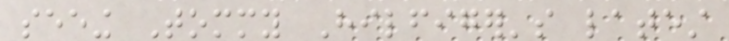seeing Tommy Hilfiger's latest
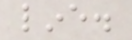line.
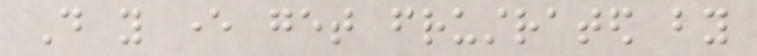Do you ever get frustrated by
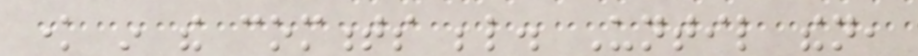know in the comments below. Until then,
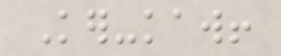Ker-kaw!
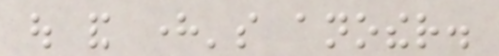out and here's another.
